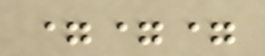===
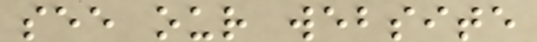see our website
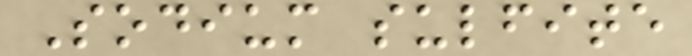Sodium sulfite
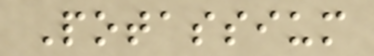Potassium
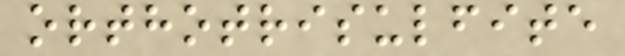orthotrisulfite
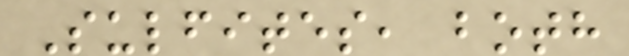Sulfites, both
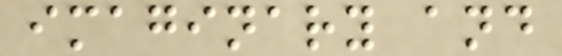imaginary and
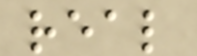real
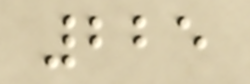225
